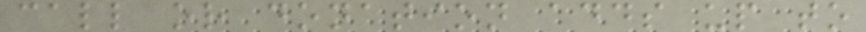call or donation adds up to
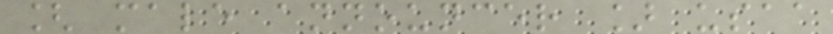[ male announcer ] usaa
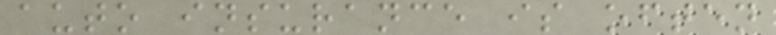auto insurance is often
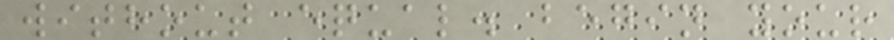without equal. begin your
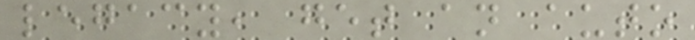legacy, get an auto
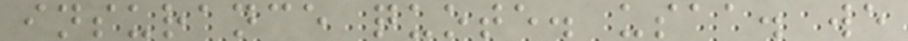insurance quote. usaa. we
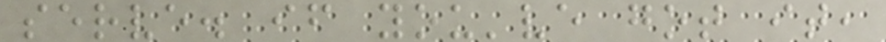serve. if you've got it,
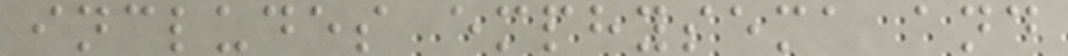includes emphysema and
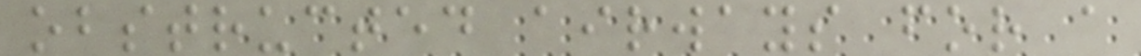obstructed airways for a
